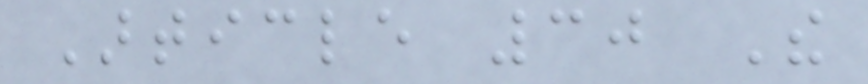Article 30 The
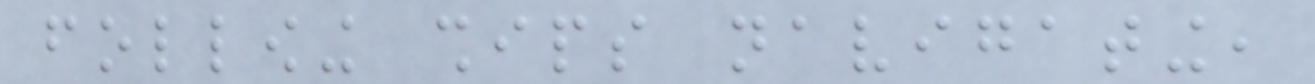following ships navigating,
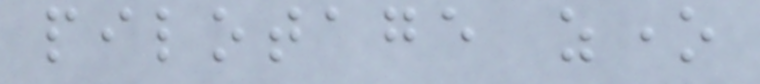pilotage zone
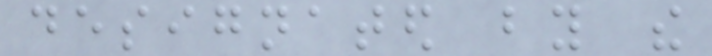designated by the
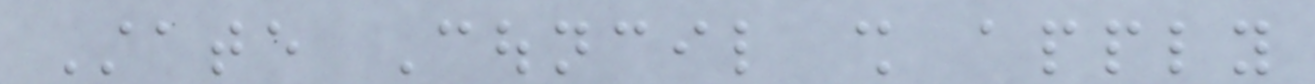State Council shall apply
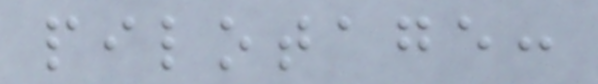pilotage:
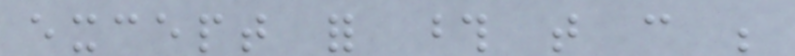except for those that can be
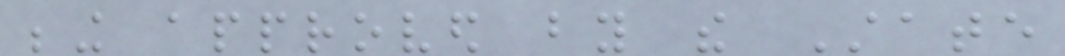being approved by the State
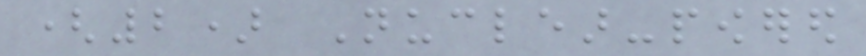(2) Nuclear-powered
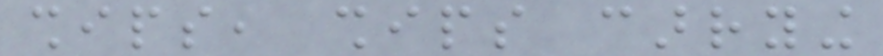ships, ships carrying
